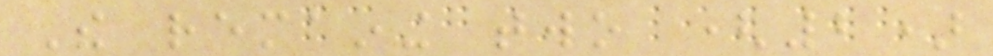The remaining two (2)
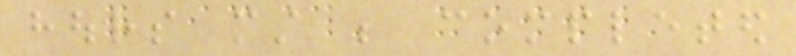hours must be completed
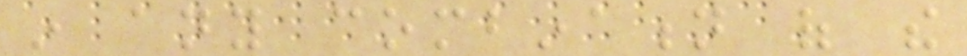in any combination of the
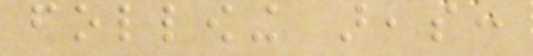following areas:
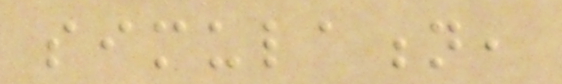simulation,
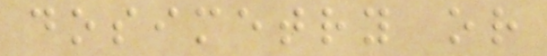dosimetry or
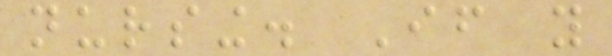nursing. If you
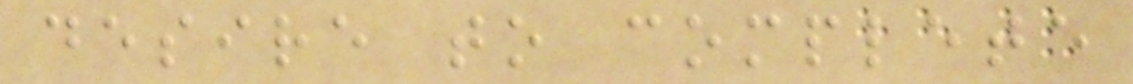desire to complete
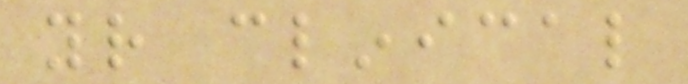your clinical
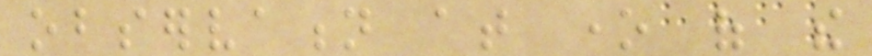observation at one of the
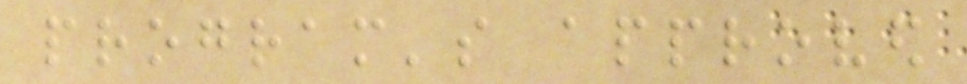program's approved
